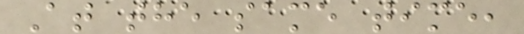At the same time,
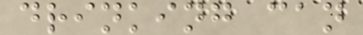drinking can
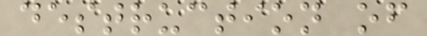destruction of
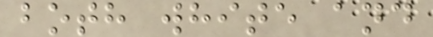both white and
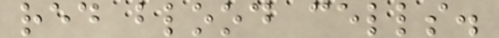red blood cells.
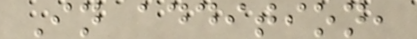In addition,
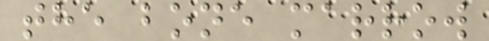the bone marrow
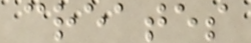creates
